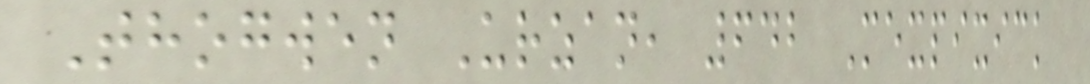Thogwen Urzan, 642 Mexpixick
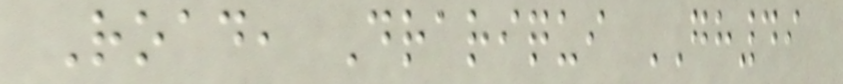Road, Drariqui GH49
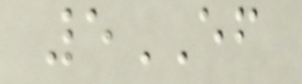5EF
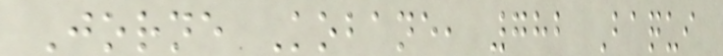Jorne Kobane, 782 Baqui
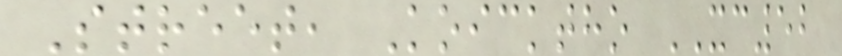Street, Koicktho XC52
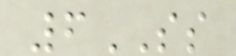6SS
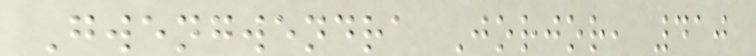Gwengwendra Jorjor, 410
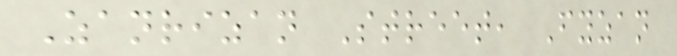Zanrizan Street, Fyzan
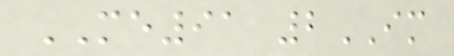ME91 2IM
